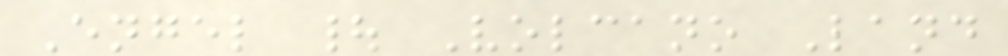Engel | Volcano Land
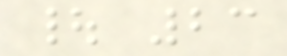| 23
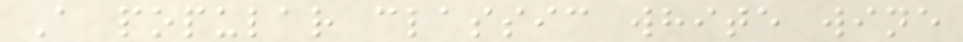A popular classic white wine
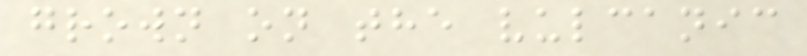grown on the vulcanic
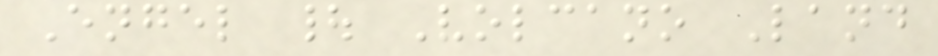Engel | Volcano Land
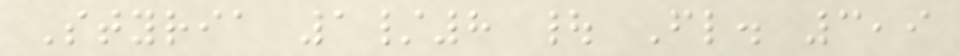Styria 1/8 | Fl. 3,9
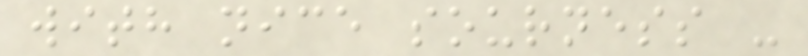with nice sourness -
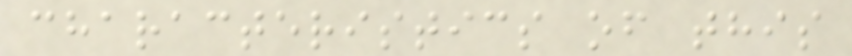characteristics of this
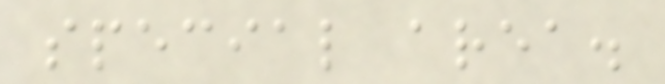special area.
